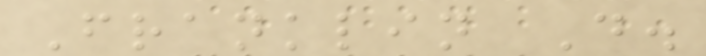Franklin D.
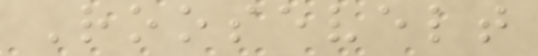Roosevelt
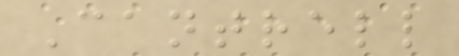Cantrell
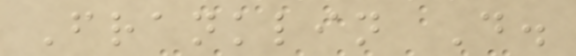Franklin D.
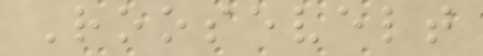Roosevelt
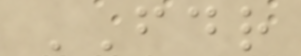FDR
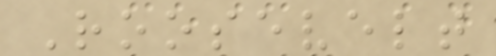Roosevelt
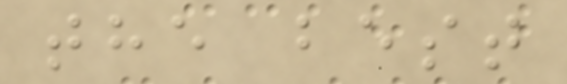the best
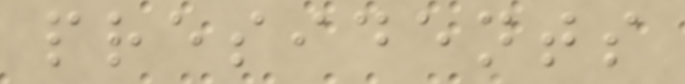presidents
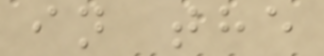in the
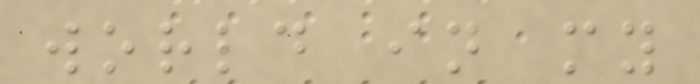world in my
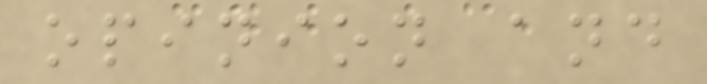opinion and
